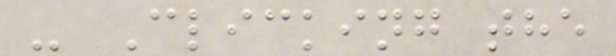- Clicking the
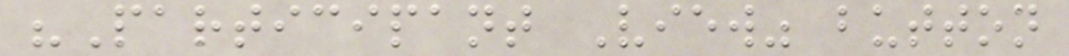"Participant View" button
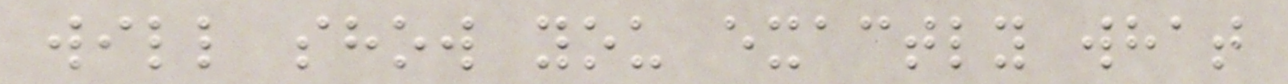will show you exactly what
